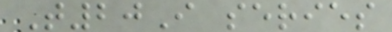T20I series
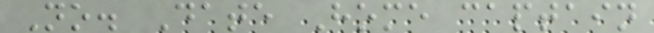No. Date Home captain
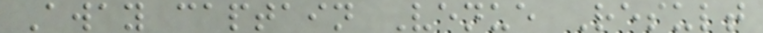Away captain Venue Result
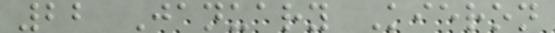22 January Kieron
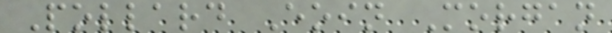Pollard Eoin Morgan
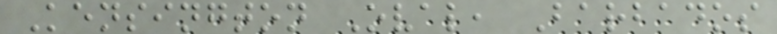Kensington Oval, Barbados
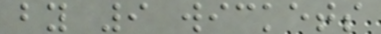by 9 wickets
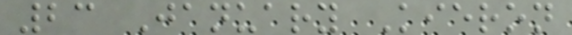23 January Kieron
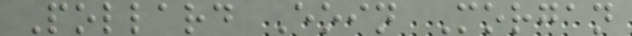Pollard Eoin Morgan
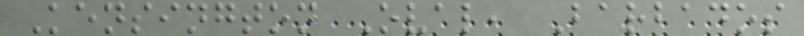Kensington Oval, Barbados
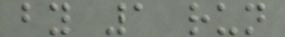by 1 run
